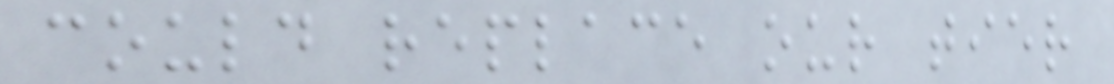could replace our tier
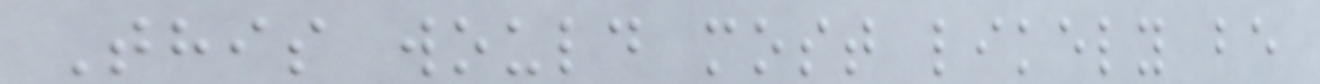This would most likely be
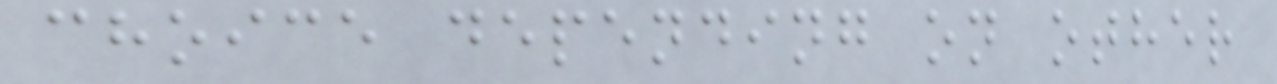choice depending on other
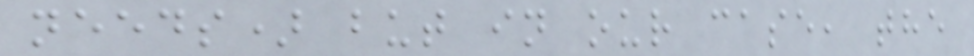needs) but in our case, the
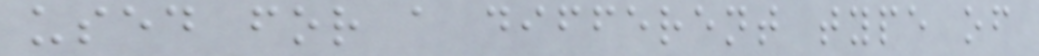used for a different type of
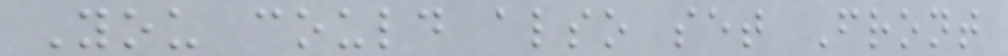You could also set Front
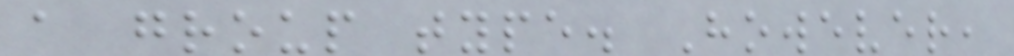a group type. However,
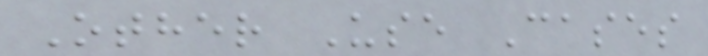Other Use Cases
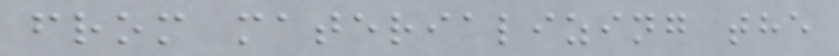from materializing the
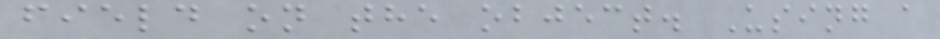field on the object. Using a
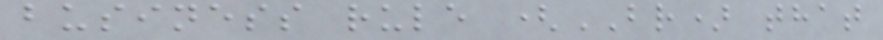business rule (BR) that
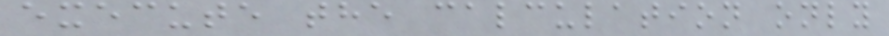execute the calculation only
